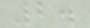2.
